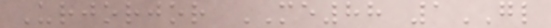Urjorjor ME88 1GL
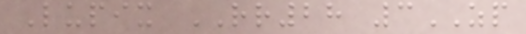Lupix RR28 3ZP
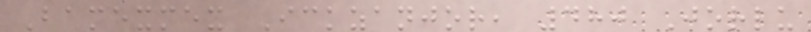Bamexmex Ickzanjor, 480 Jorlu
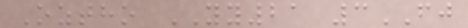Oztho YY21 3FJ
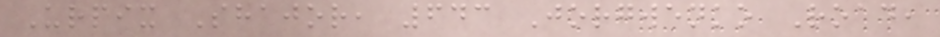Urpix Shajor, 643 Jorgwenko Road,
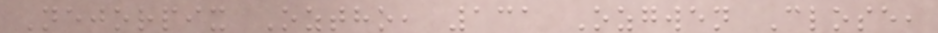Nejorpix Oztho, 131 Ozgwen Close,
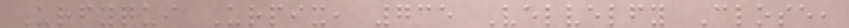Urfyqui Urpix, 735 Velvelfy Close,
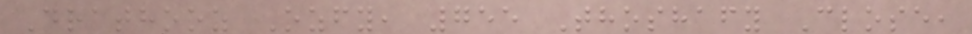Drathooz Ozfy, 755 Thoshafy Close,
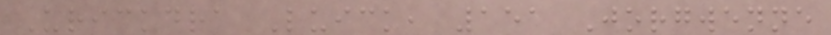Urickdra Luick, 151 Jorgwenne
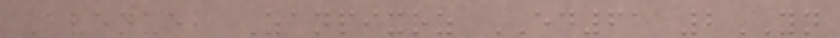Avenue, Zanpixoz ED61 2YN
